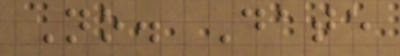No. Date
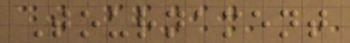Tournament
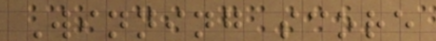Winning score
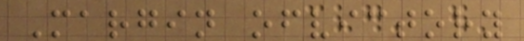Margin ofvictory
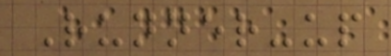Runner-up
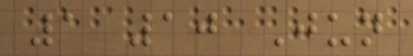1 10 Jun
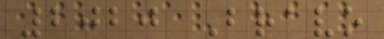2020 Bravo
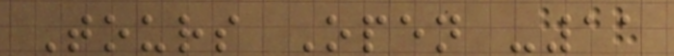Tours Open -11
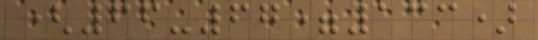(66-67=133)
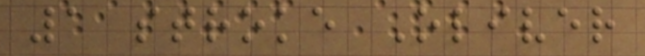1 stroke Oliver
